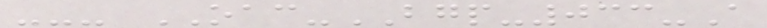--- OAC-BGP-033-A
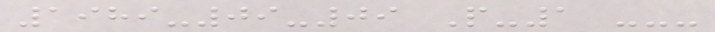1989-09-09 P-1 ---
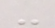-
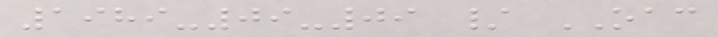1989-09-09 / OAC
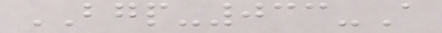BGP-033-A
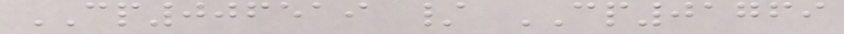CP006519 / CP01769
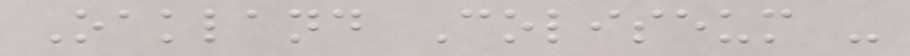Oakland Coliseum -
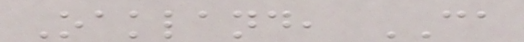Oakland, CA
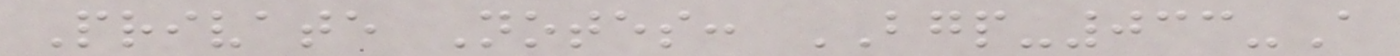Private Notes: BGP-033-A
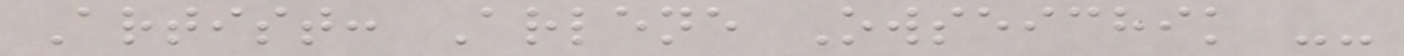Artist: Arlene Owseichik --
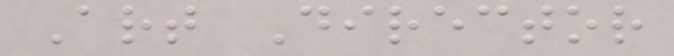Art Director
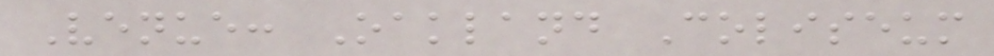Venue: Oakland Coliseum
